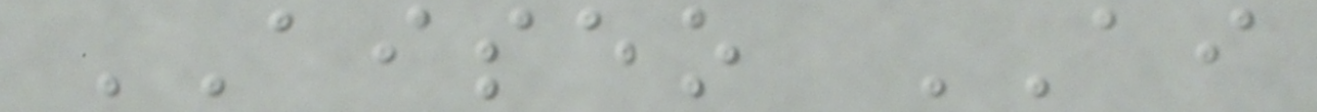AISEO AI
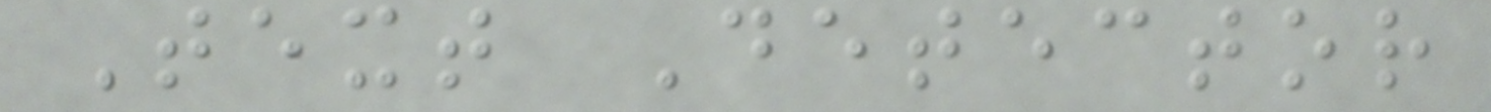Text Detector
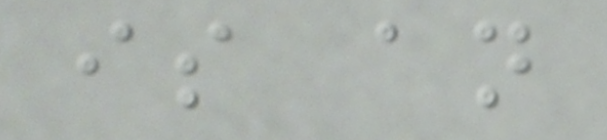is an
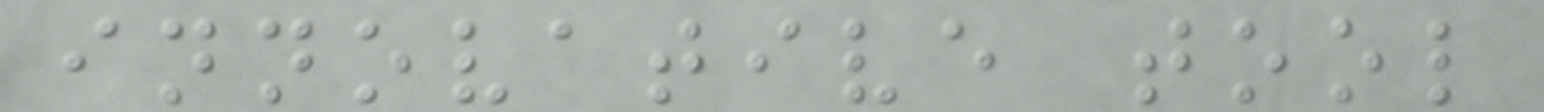innovative tool
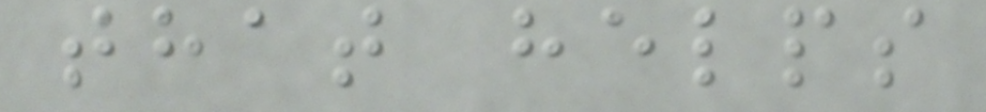that helps
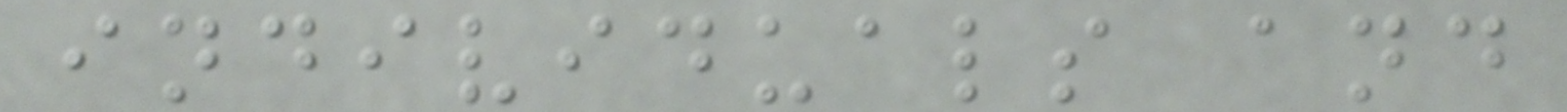individuals and
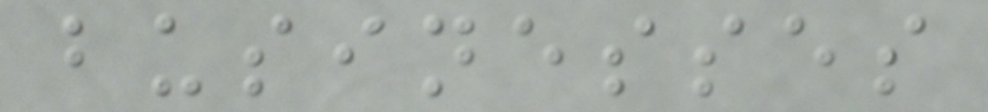businesses
